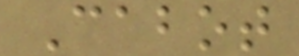Cabot
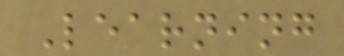Learning
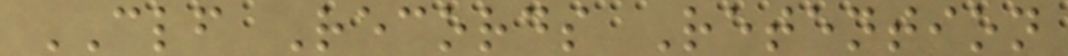CLF Records Retention
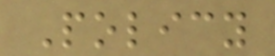Policy
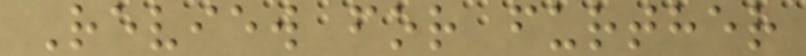Review for further
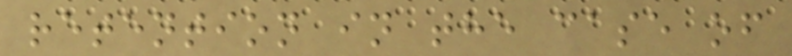retention in the case of
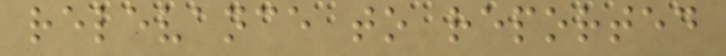relevance to reported
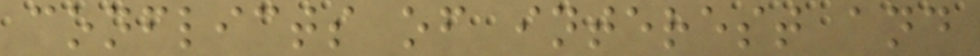conflicts of interest and
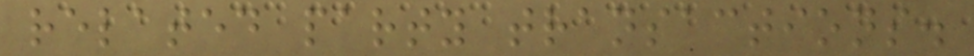related party transactions.
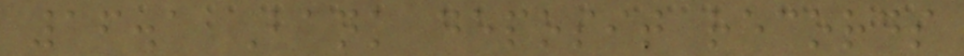16.1 Bank deposit records
